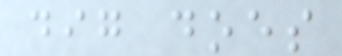dig does
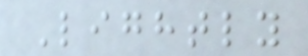Lightly
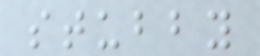stubby
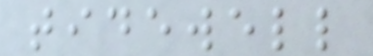tidewell
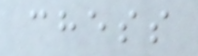chess
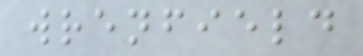wrenfield
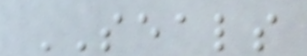SEALS
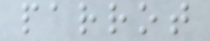parrot
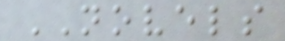NOVELS
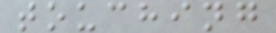touching
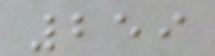259
